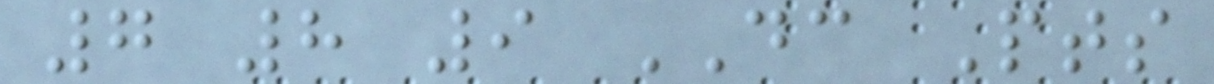7 8 9 DC Pts
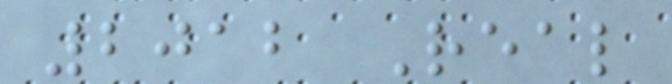2012 Real
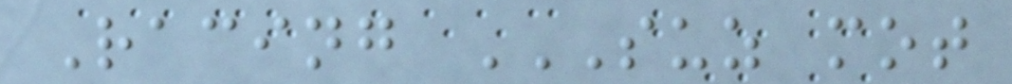Racing SUZ MOT
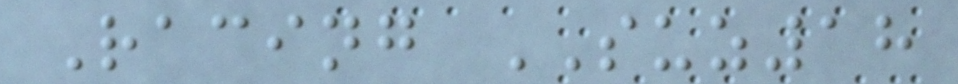Racing SUZ18
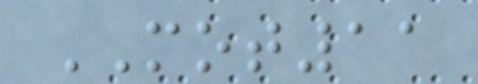MOT11
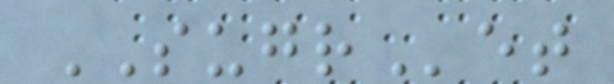SUGRet
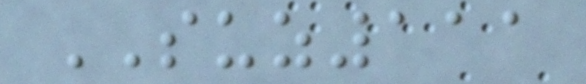SUZ111
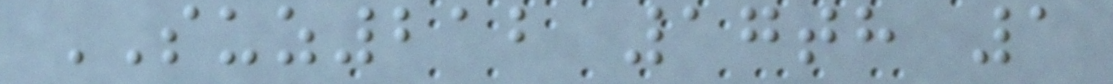SUZ212 17th 1
